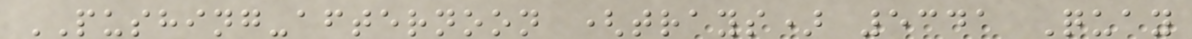PUSHING-afternoon (trays) 5341 Quay
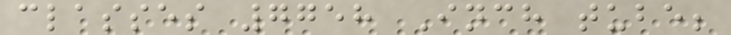classes 7758 Inch tube;
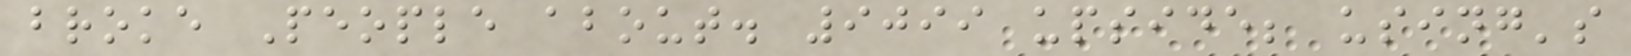broke People about. 9099 upside; using's
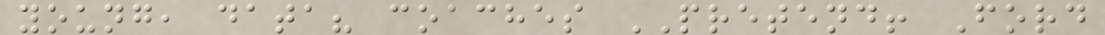young, data? coaches PRETEND! Ford
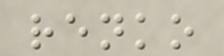renko
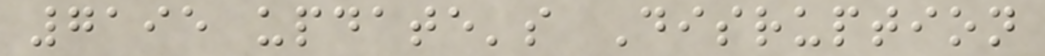7195 update's Disruption
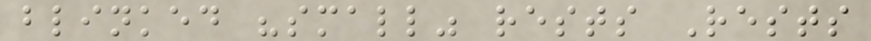blinked "small" rests Rests
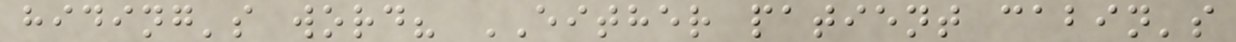hiding's word? EITHER patient cabin's
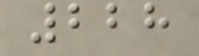228
